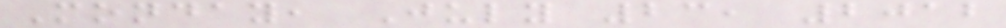Monday, July 23, 2012
